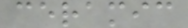ceramic
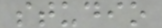studio
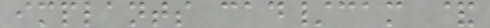implants cad/cam &
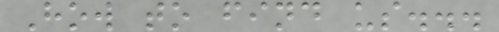How to find us...
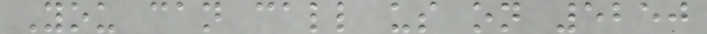You can call us on 5250
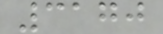3170
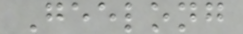Geelong
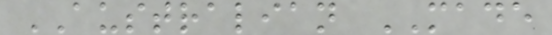AUSTRALIAN MADE
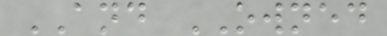AND OWNED
